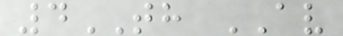4TH AV
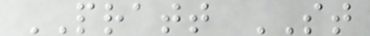PRATT ST
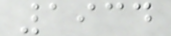1934
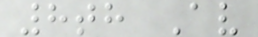8th Av
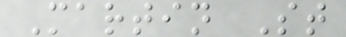Martin St
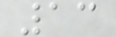13
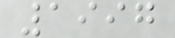1997
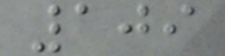109
